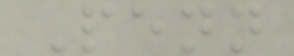Penn
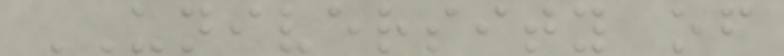UNIVERSITY of
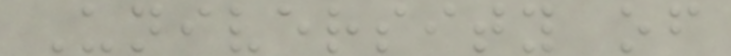University of
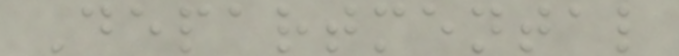Departmental
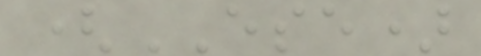(ESE)
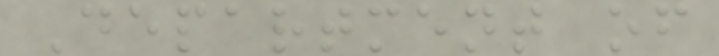Department of
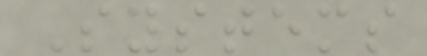Systems
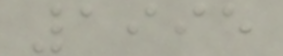1995
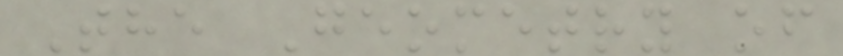The Geometry of
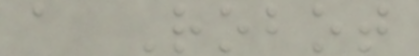a Robot
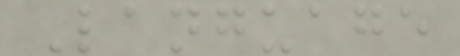Language
